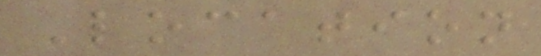Location
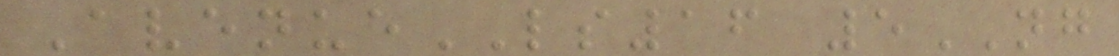AvenueLS16 5NG
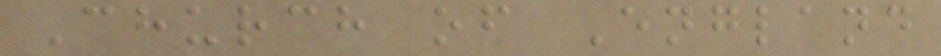Church of England
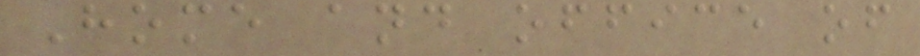Home and office of
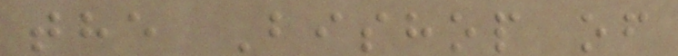the Bishop of
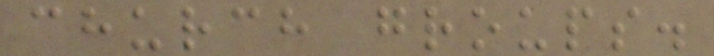church groups.
